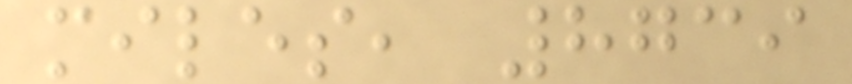miles, 8739
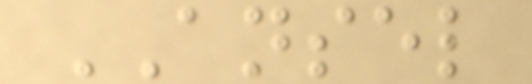ANSEL
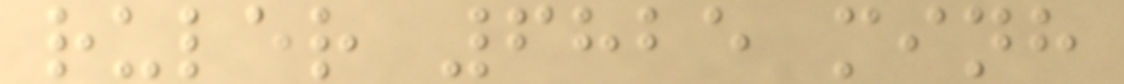ruler 6825 minh
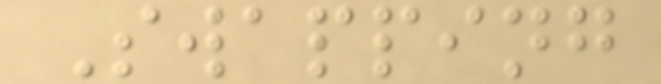Swapping
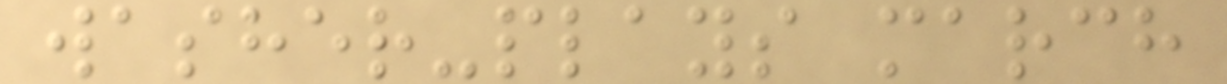washer-plays march
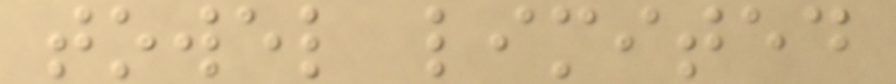towel limited
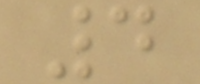4
